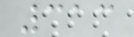313
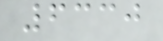6330
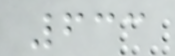633
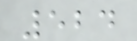524
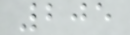205
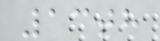13th
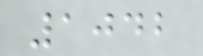1042
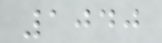1040
